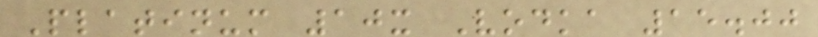Platinum 10x Vodka 15.00
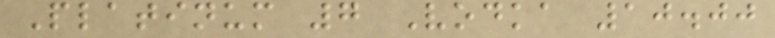Platinum 7 Vodka 10.00
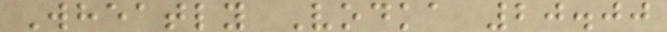Wheatly Vodka 20.00
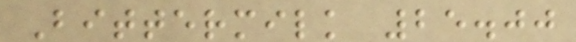Bittermilk 25.00
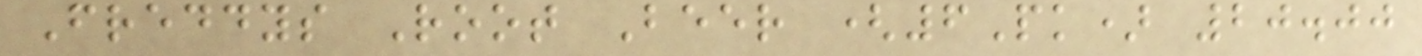Freddys Root Beer (6Pk) 20.00
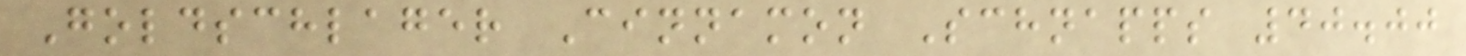Goldschlager Cinnamon Schnapps 40.00
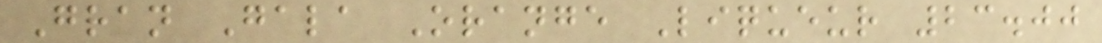Gran Gala Orange Liqueur 23.00
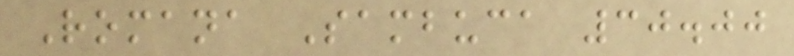Romana Sambuca 30.00
